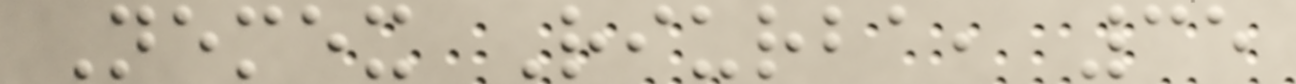Nemex Riurba, 35
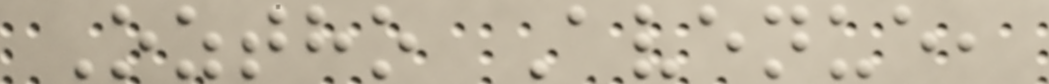Oztho Avenue,
